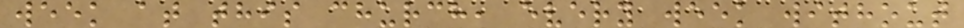week at this church, every week without
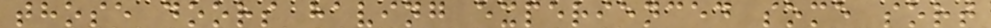those doors having experienced some sort
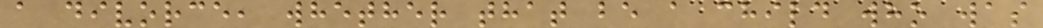a divorce, whether that be a child who was
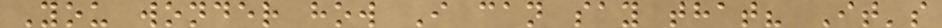You wonder how I can say that? It's
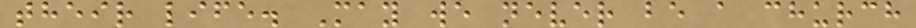their life. May we never be a church
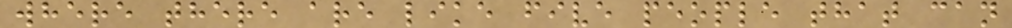where there are like five people that can
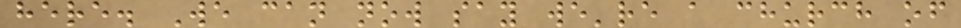here. We can now say we're a church of
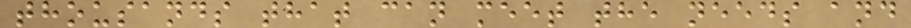thousands that can meet the needs and
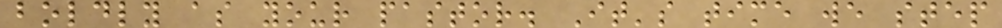boldly as your pastor. It's time we step
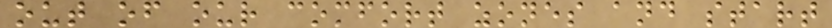out of our comfort zones and start
